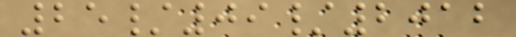25/09/2012
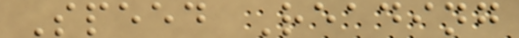Speed Reading
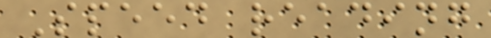Speed reading
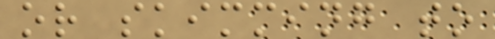or skimming to
